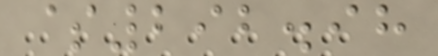$292.98
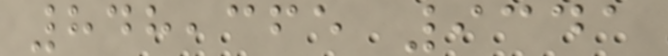848,365 9341
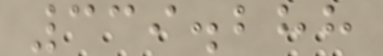339.288
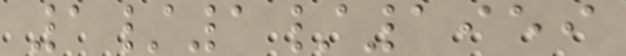1/1/1959
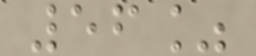56%
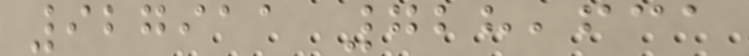927911 728,631
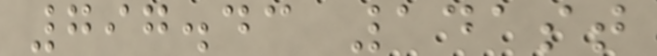797.43 141st
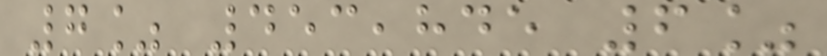7% 453,845 6%
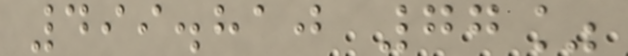499.810 77%
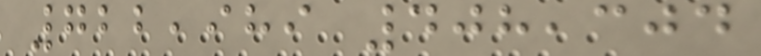722,989 408,304
